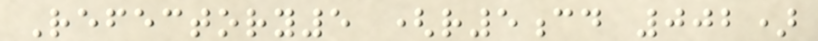Refectory5 (r5cd 002)
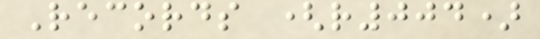Records (r004)
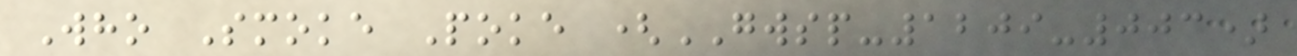Who Smoke Poke (GWSP-1209-003)
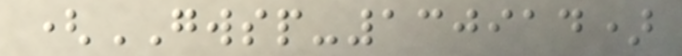(GWSP-130914)
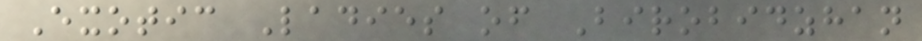Exotic Ladies of Birobidzhan
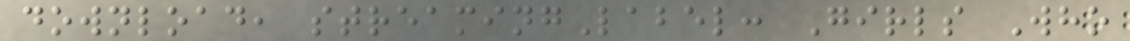download, streamingLabel: Girls Who
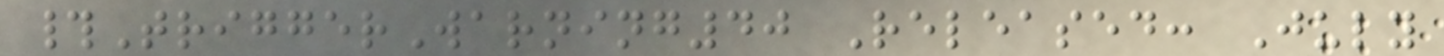#TriggerWarning40 Released: July
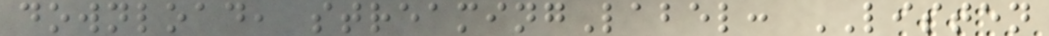download, streamingLabel: LISTEN
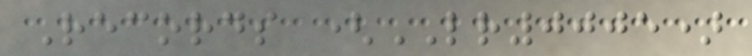Records (LR0005)
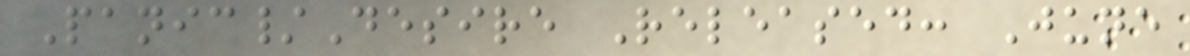Panic/Desire Released: June
